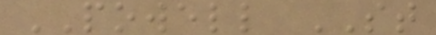POWELL ST
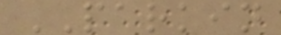PARKIN
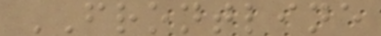FRONTLINE
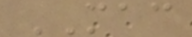MAC
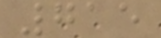715
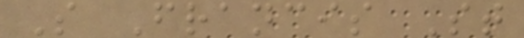S Francis St
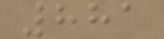881
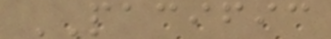PACIFIC
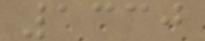1330
